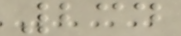234
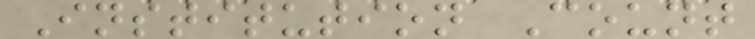Institution Count
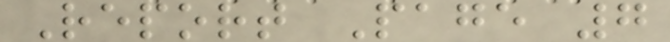Report Page 7
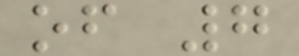of 7
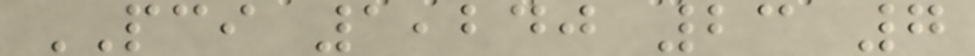PCI 1,240 23 7
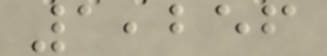1,256
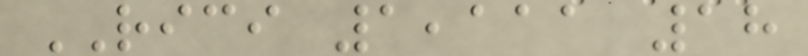RICI 1,111 18
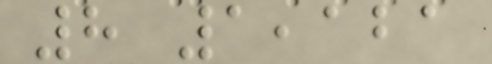8 1,121
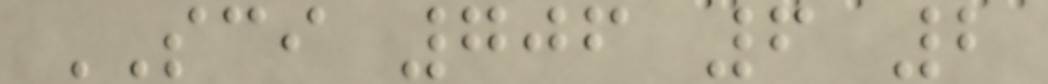SCI 706 6 2
